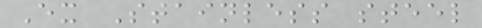Ex Stainless steel
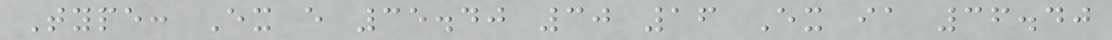Type: Ex e 35.40 30 16 Ex ia 36.40
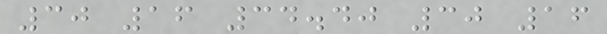30 16 34.40 30 16
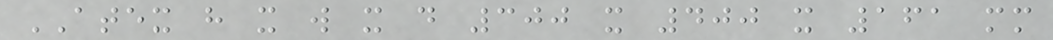ATEX h x w x d 300 x 400 x 161 mm
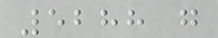5288 g
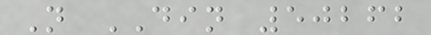N DIN 50262
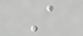A
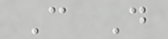C D
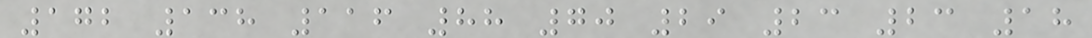172 138 116 88 70 29 23 23 18
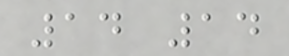14 14
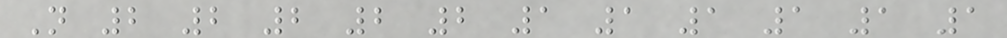N 2 2 2 2 2 1 1 1 1 1 1
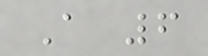A 6
